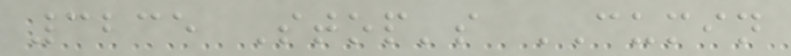3235 Stop's CUMIN
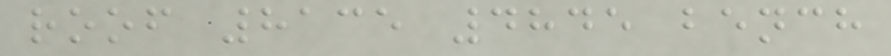roof 8135 4845 bench
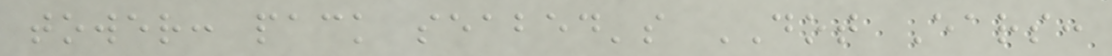tower: pack seabed's DOT Ears:
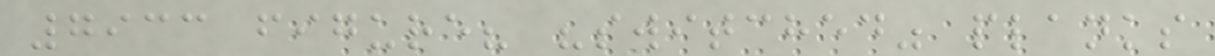7933 figure? "switched" planks
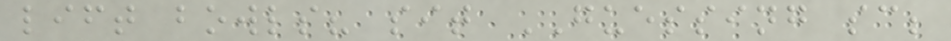lift bowls? sit GUESSING sc;
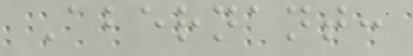Abernant:
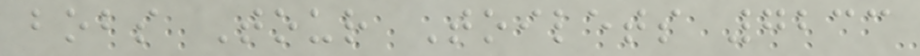bobs Tour Toilets 7233
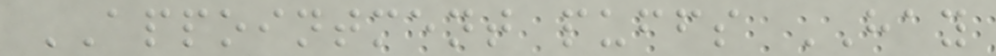APPOINTMENT puffs HAY
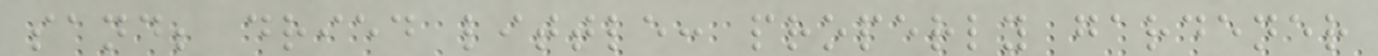sand; dried little: properly gardener
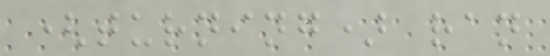(turning) ran
